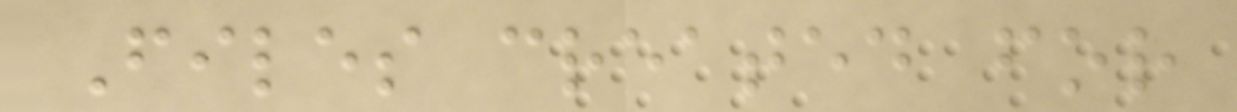Files created for
